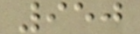950
